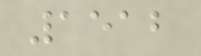1512
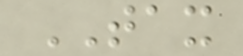TAX
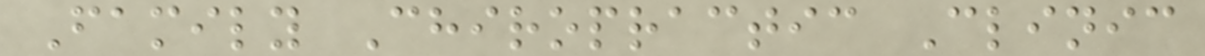Family Chiropractic Clinic
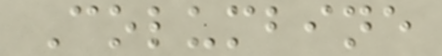Columbine
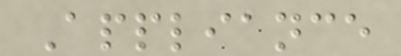Appliance
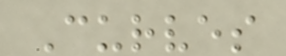Curves
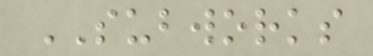SUBWORKS
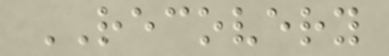RECOVERY
